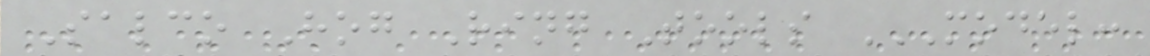Salco Hog Ring Tools MODEL:
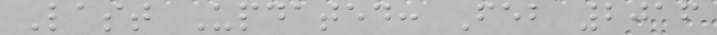Last Updated: Feb 2016
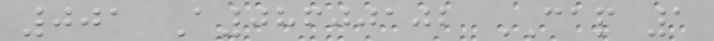001 A08600102 CAP 1
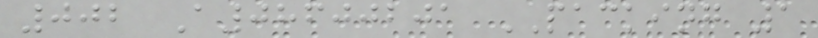002 A08600201 PACKING 1
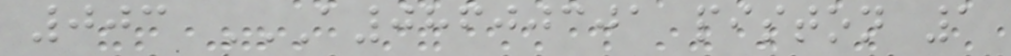003 A08600301 PISTON 1
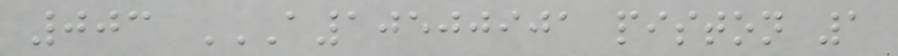003 A10500901 PISTON 1
